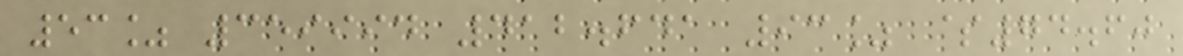53% 359994 412.641 93% $74.60
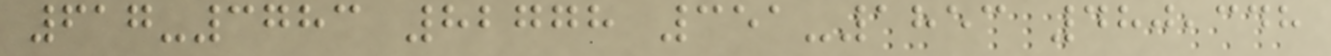617-3783 82778 351-1853 480,348
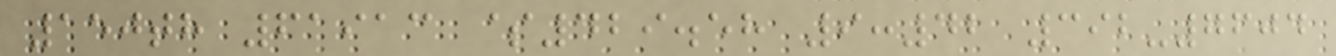150th 61913 $429.58 9:42 392-7604
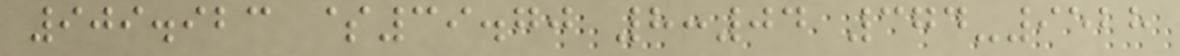909.923 $39.70 8:04 374-9528
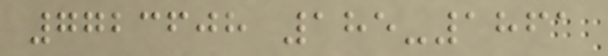7723608 185-1861
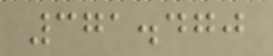371.470
